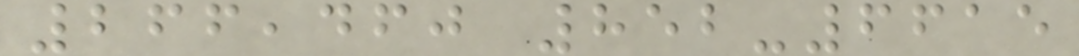266,460 852-6615
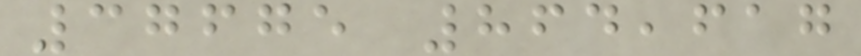37675 864,617
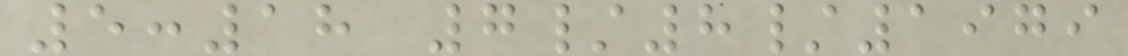5:18 7/8/1979
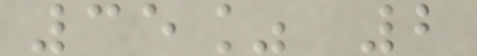35% 2
